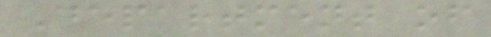Department of
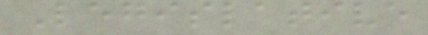Legislative
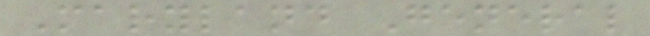Maryland General
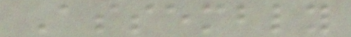Assembly
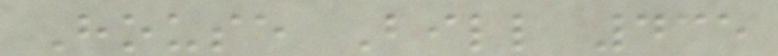House Bill 435
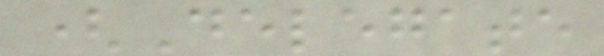(Delegate
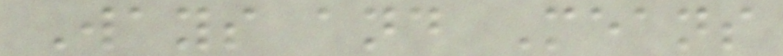Ways and Means
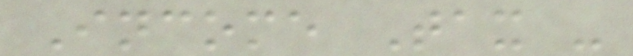Income Tax -
